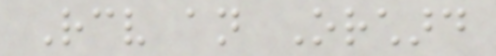Receive an Orchard
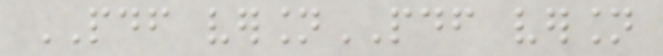PDF versionPDF version
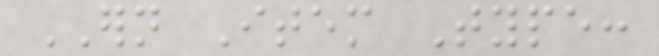ERN Item Type:
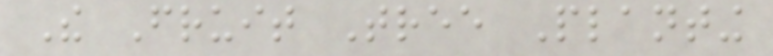The Fruit Tree Planting
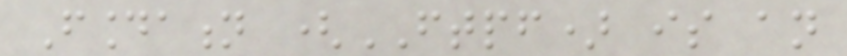Foundation (FTPF) is an
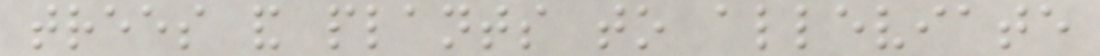trees and plants to alleviate
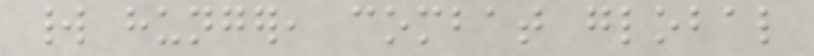world hunger, combat global
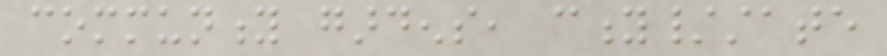community gardens, city/state
